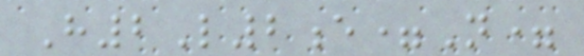H2L2e=N=
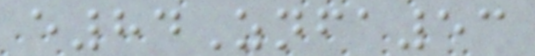e84Znfa53
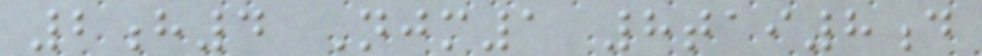2h4 Njm1 8tai8d
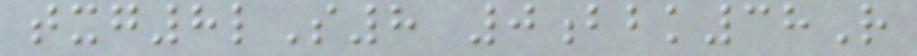txg8lS8 0bbk38R
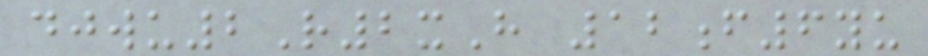djwu2R2xH 12f6yu
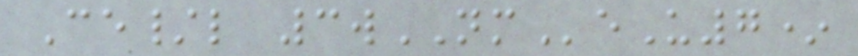Ce/l 3wNMeU7*
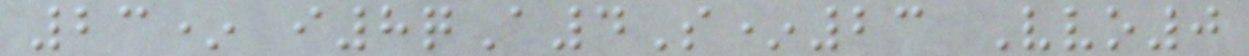23* i8qA4S*23 Vvo0
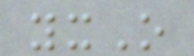yxO
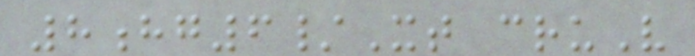8hg6/Xt cruV
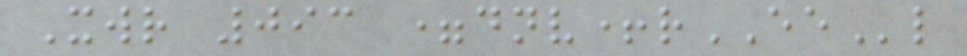Xwr 093 =dnv+rEEl
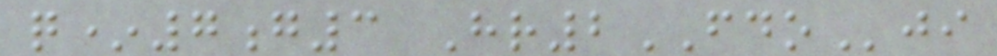q*7g3 Hr2FDOji
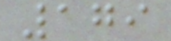179
